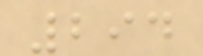294
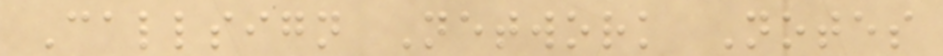Callsign Network Notes
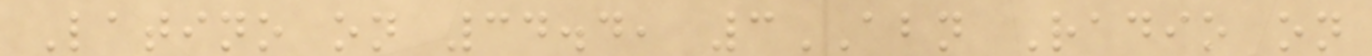Latino on 34.4, 3ABN Radio on
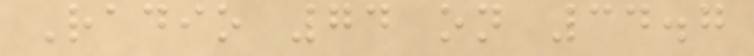Radio 74 on 34.7
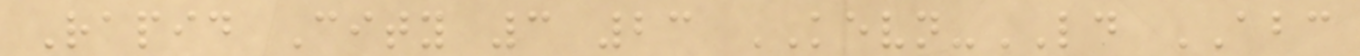Rapid City 3 23 KEVN-LD ABC
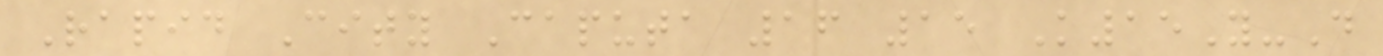Rapid City Caputa 16 15 K15Y-D
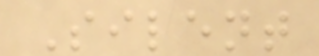Silent
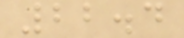22.4
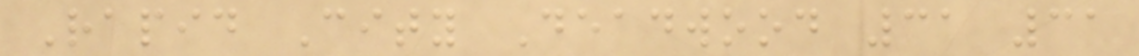Rapid City Deadwood 31 31
